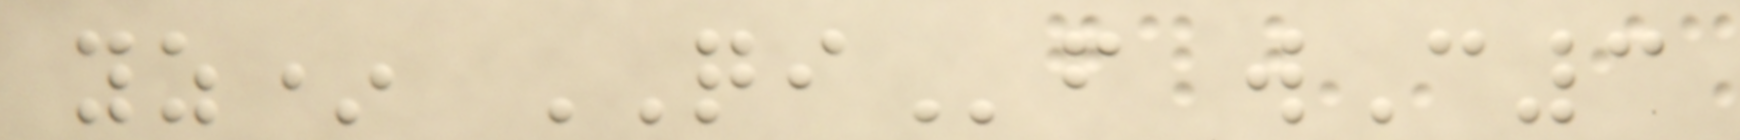yz* QIf wC3
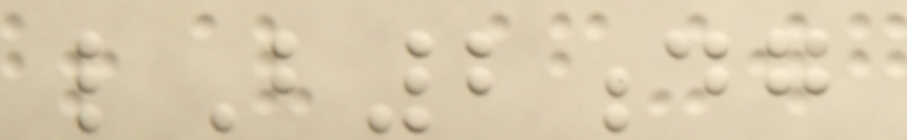lB2dg
